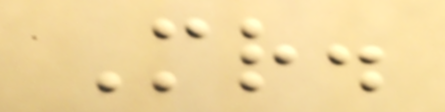Mr.
